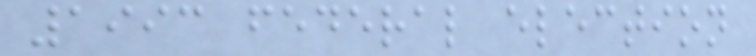1993 federal election
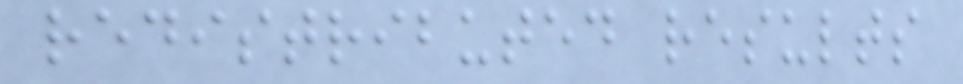redistributed results
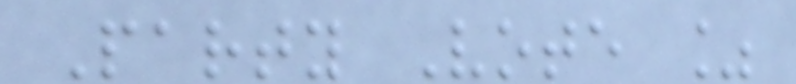Party Vote %
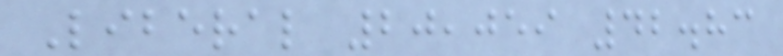Liberal 20,059 42.83
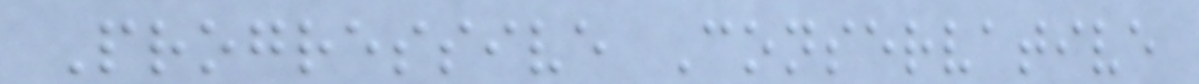Progressive Conservative
